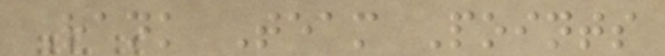Rank Team Points
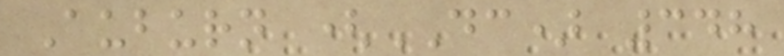Auburn (DC) 348
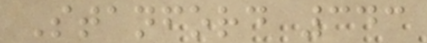Stanford 343
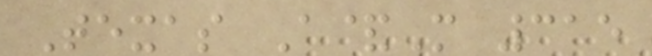Texas A&M 315
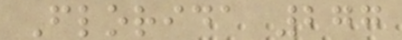Florida 277
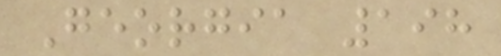Georgia 198
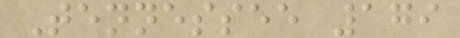Tennessee 179
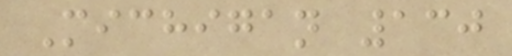Michigan 130
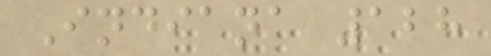Indiana 128
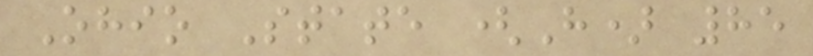Ohio State (H) 85
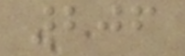206
